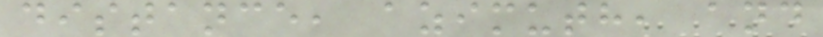distance, azimuth, and
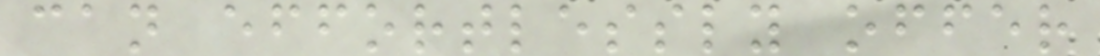can effortlessly offer
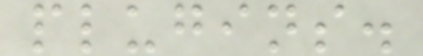plugins.
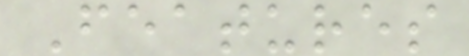Features
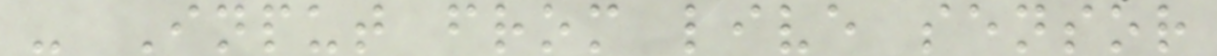- Input from live sensor
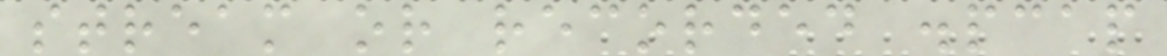stream or recorded .pcap
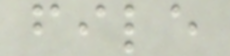file
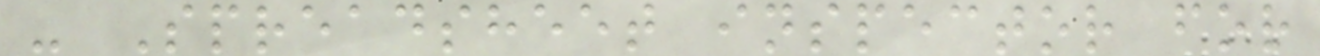- Spreadsheet inspector for
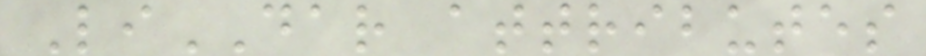LiDAR attributes
